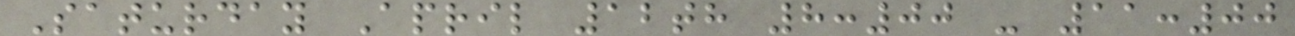Saturday April 12th 8:00 - 11:00
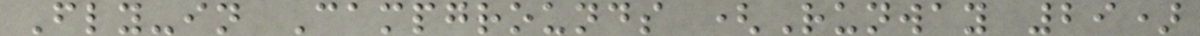Fly-in Campgrounds (Runway 29)
